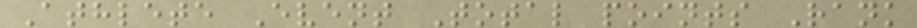Athlete Event Total points Rank
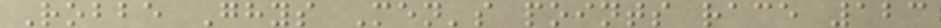Robbe Ghys Men's points race 123
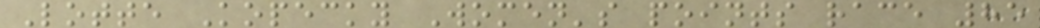Lotte Kopecky Women's points race 85
